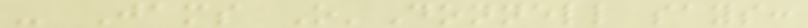- Jams O'Donnell says:
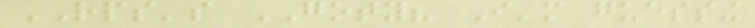RPS's GOTY? I'm guessing
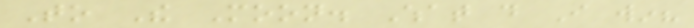To The Moon. What do I win?
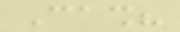Cash?
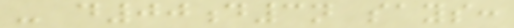- d00d3n says:
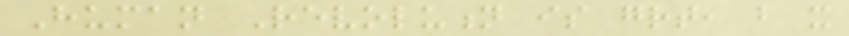Human Revolution is great, but it
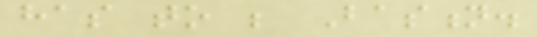has to be Bastion.
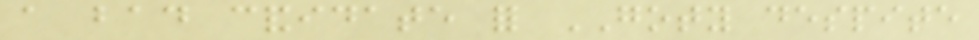a bad candidate for GOTY despite
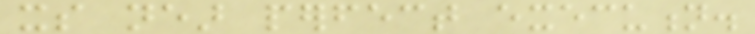its near perfect execution.
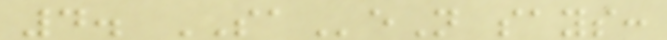4. SAeN says:
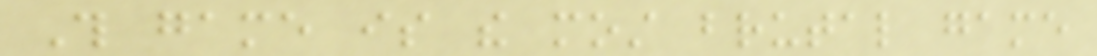This game is the most brutal game
